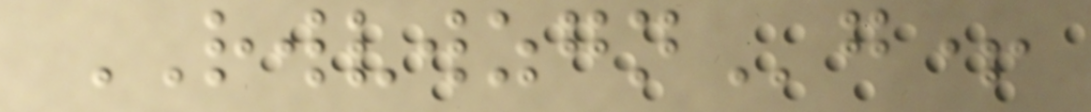RWVWZGNg+
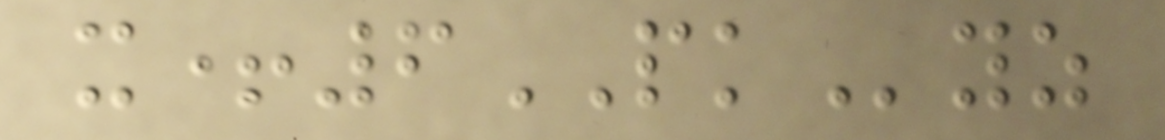x+6PKyz
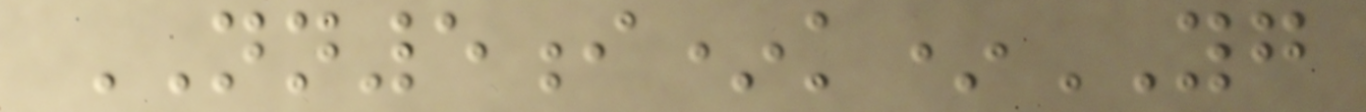NN5i*k*YG
